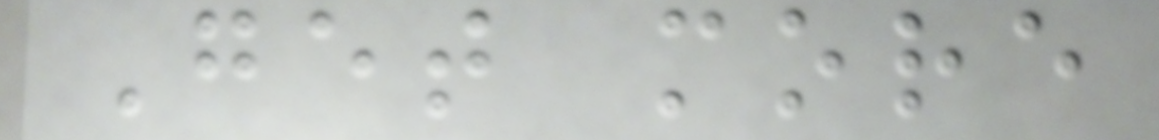Get more
